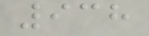938
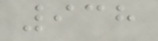938
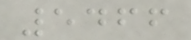5466
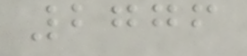2776
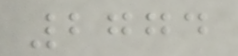2774
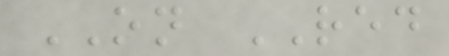ON RED
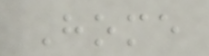Home
